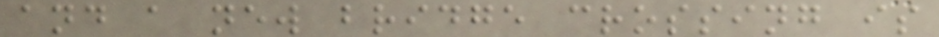and a new bridge crossing is
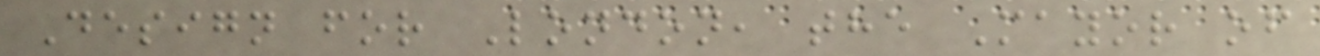Design for London, the Mayor of
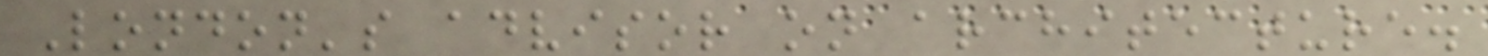London's advisor on architecture.
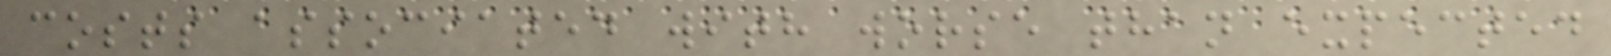costs associated with worse than expected
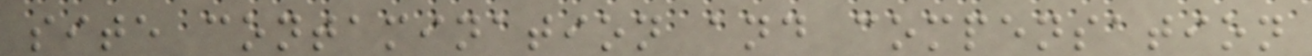site contamination and compensation
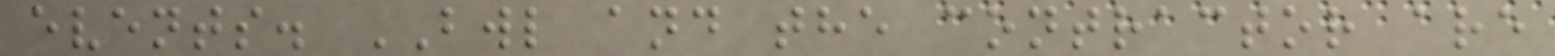events. BWL and the contractor are
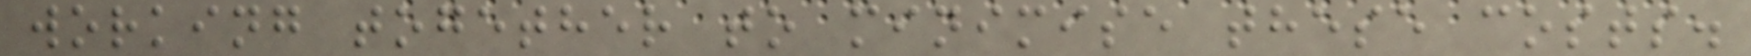working together to minimise these costs.
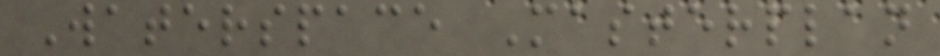Waterspace Masterplan
